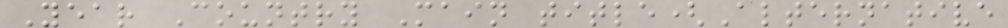Year Country Main title(Alternative
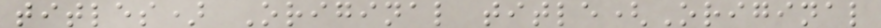titles) Original title(Original
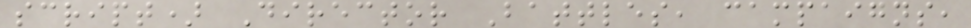script) Director Battles, campaigns,
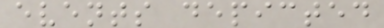events depicted
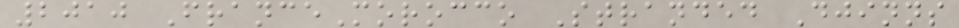2010 FranceMorocco Stranded Djinns
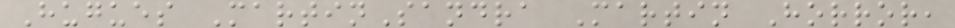Hugues MartinSandra Martin Horror,
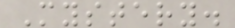Mystery.
